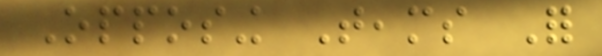Opposing Teams For
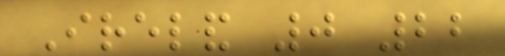Ireland 0 22
